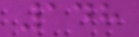148
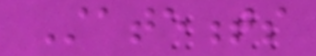Statements
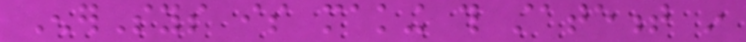EnerSys is making this statement in
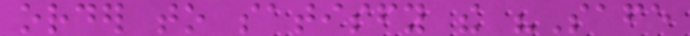order to satisfy the "Safe
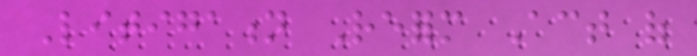Litigation Reform Act of
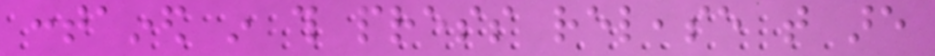contained in this press release that are
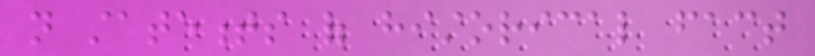not statements of historical fact
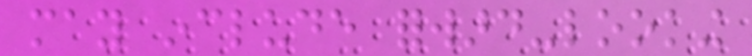may include forward-looking
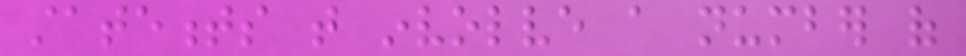statements that involve a number of
